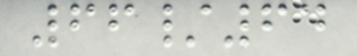66/64
